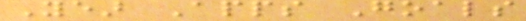Year Apps Goals
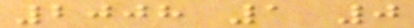2008 1 0
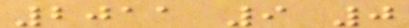2011 9 0
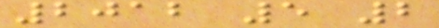2012 5 2
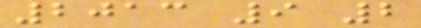2013 9 2
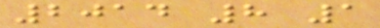2014 8 1
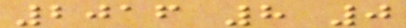2016 8 0
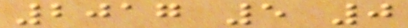2017 5 0
